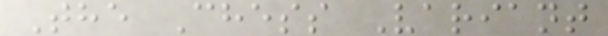The Chess Variant
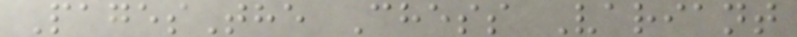PagesThe Chess Variant
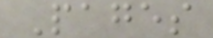Pages
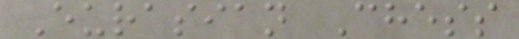Eurasian Chess
